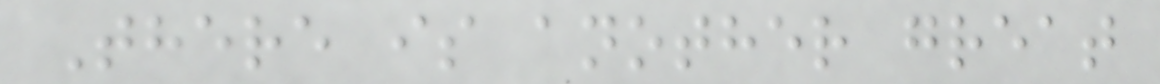There is another great
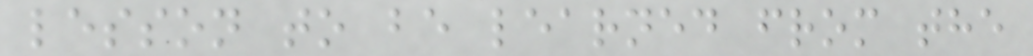lesson to be learned from the
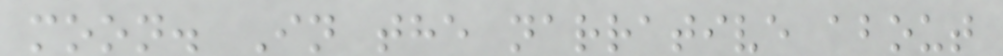moon. In the narrative about
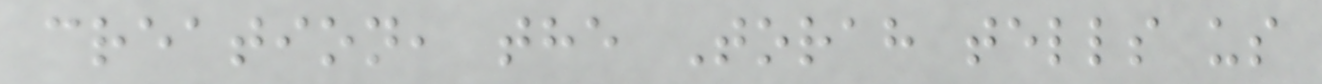creation, the Torah tells us
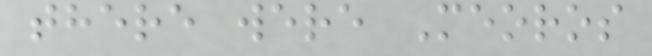there were Meoros
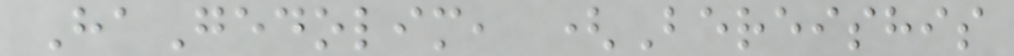HaGedolim, (Bereishis
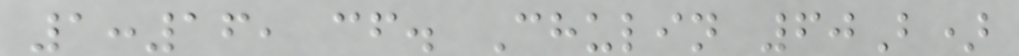1:16, cf. Chulin 60B)
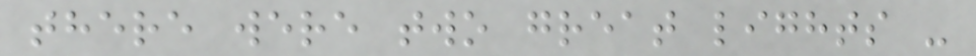there were two great lights -
